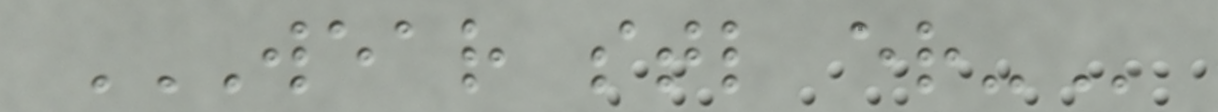WEAR STL ER-
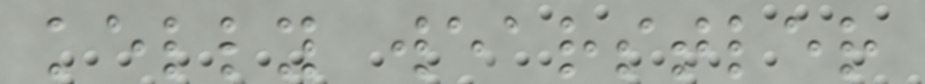kelly wearstler
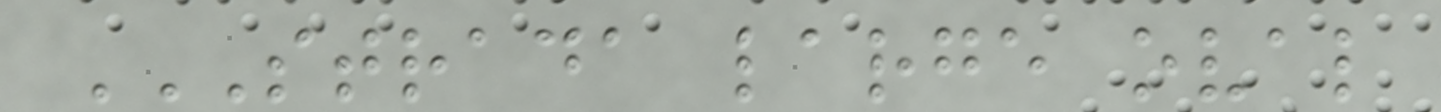STRADA LARGE OVAL
